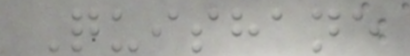Quishane
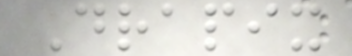Drapix
